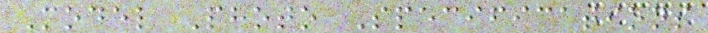Model Photo Specifications
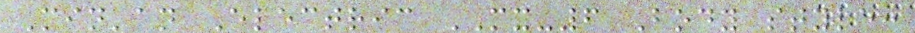Min'an Electric MX-6 Body style:
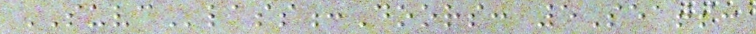SUVClass:Doors: 5Seats:
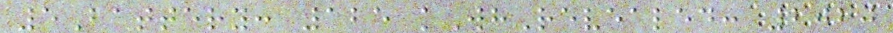5Battery: 125 kWhRevealed: 2020
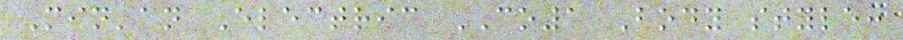Min'an Electric CO1 Body style:
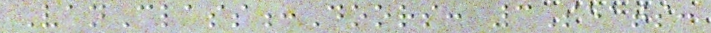VanClass:Doors: 3Seats:
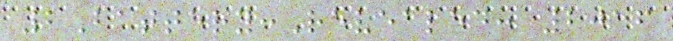2Battery:Revealed: 2016
